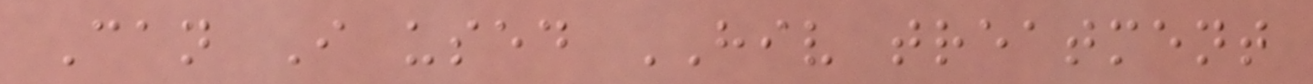Can I used HIV treatment
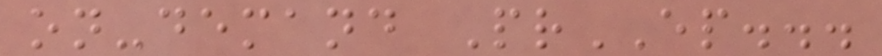on-demand PrEP...
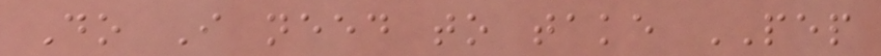Do I need to take PEP
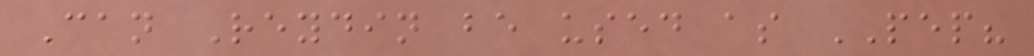Can Reydin be used as PEP?
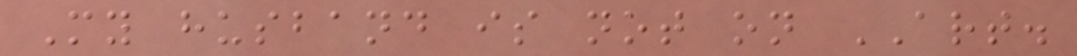My husband is not on ART.
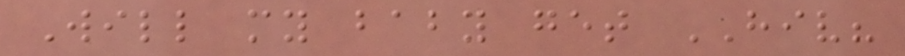Will my baby get HIV?
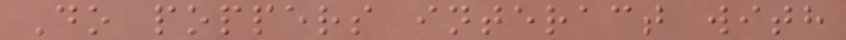Do poppers interact with
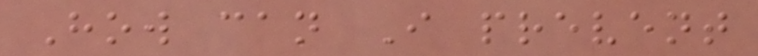How can I prevent
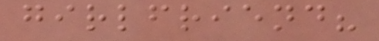girlfriend?
